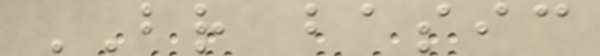BR basic
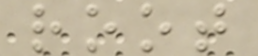root
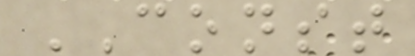CONST
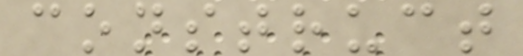construct
